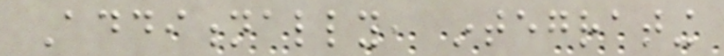Additionally, integrating
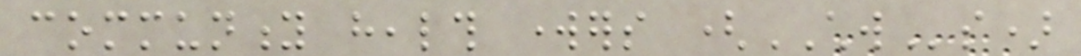community health workers (CHWs)
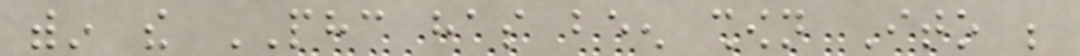within the PHC has been shown Ito be
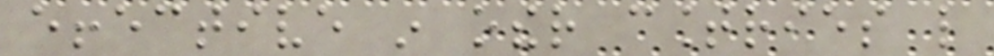effective in other countries like
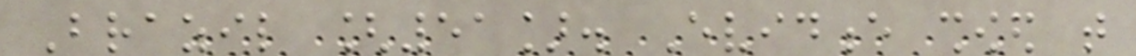Brazil [51]. Evidence showed that
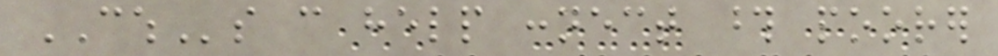CWHs can help connect those poorer
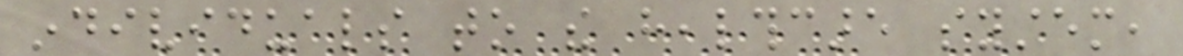individuals to the healthcare system,
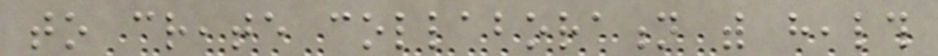to create collaboration with health
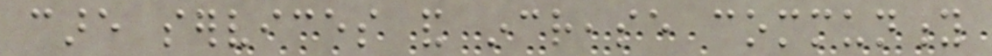care services and increase community
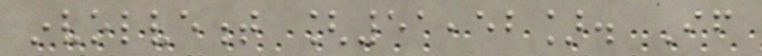involvement [51,52]. If
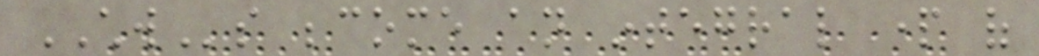CHWs become an integral part of
